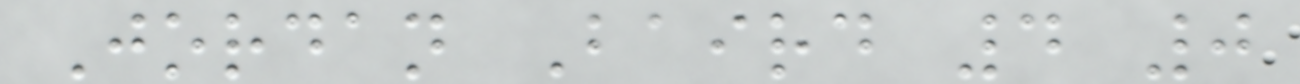Jordan Baird 4 0
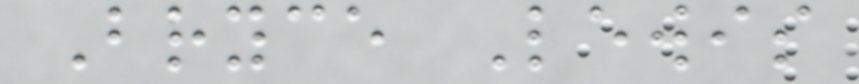Bryce Lewis
